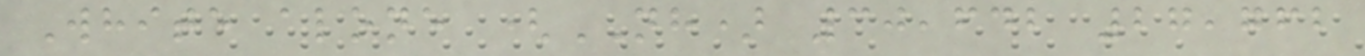White alone (NH) 30,642 27,762
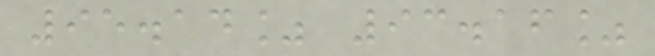95.14% 93.16%
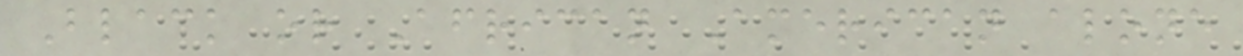Black or African American alone
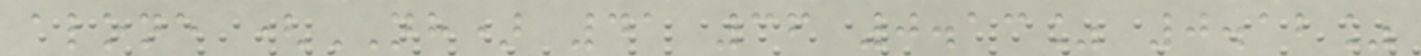alone (NH) 41 36 0.13% 0.12%
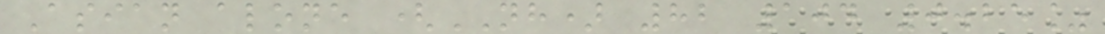Asian alone (NH) 82 104 0.25%
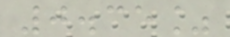0.35%
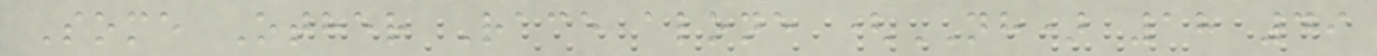Some Other Race alone (NH) 18 49
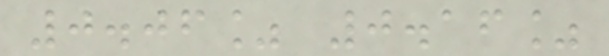0.06% 0.16%
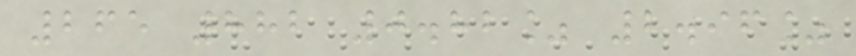265 882 0.82% 2.96%
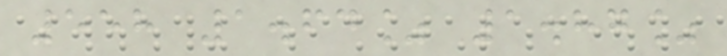558 1.64% 1.87%
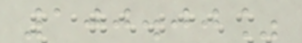100.00%
